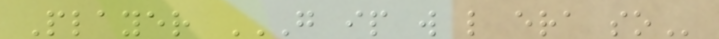Player G IP W L ERA SO
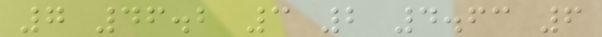7 46.2 3 2 4.63 6
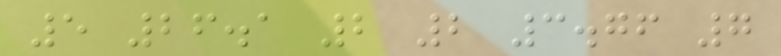5 26.1 2 2 3.76 7
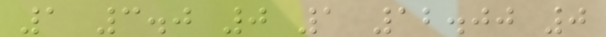1 3.0 0 1 12.00 0
